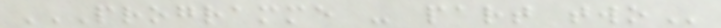PROGRAMME - PART TWO
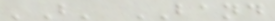'B' BAND
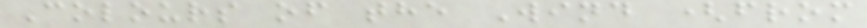Colours of the Wind (from
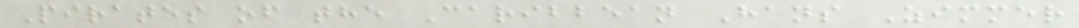Pirates of the Caribbean Hans Zimmer
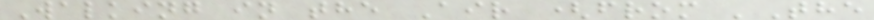Walking in the Air (from 'The
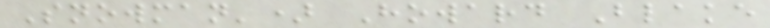Snowman') Howard Blake
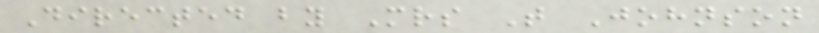Directed by Mrs T Johnson
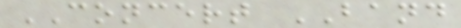CONCERT BAND
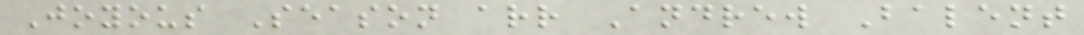Joyous Season arr Andrew Balent
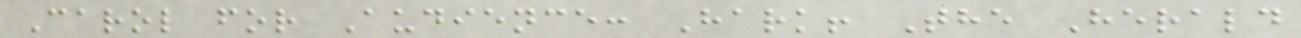Carol for Audience: Hark! The Herald
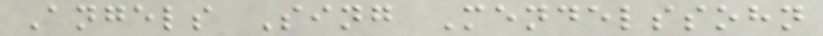Angels Sing Mendelssohn
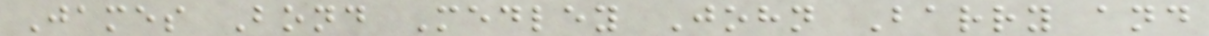James Bond Medley John Barry and
